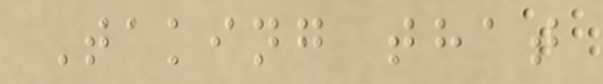Taking that
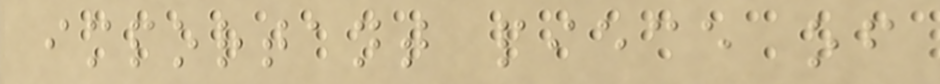important piece of
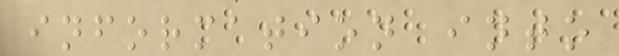information into
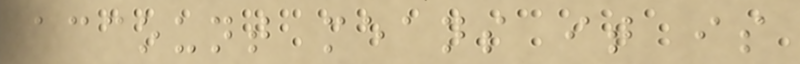account means it is
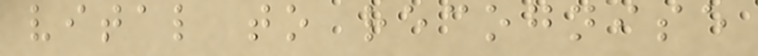vital to recognise
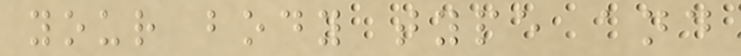your body type and
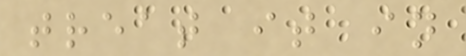treat it in
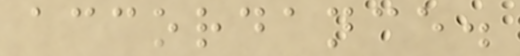accordance.
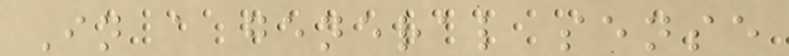In a general sense
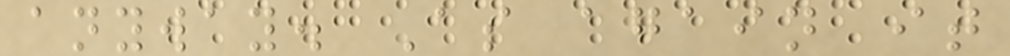anyway. As again it
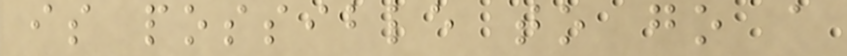is possible to go a
